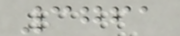3761
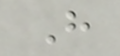H
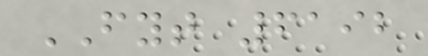FYT 6192
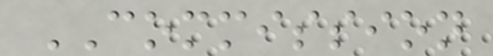COMMISSION
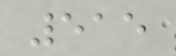515
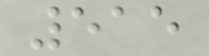515
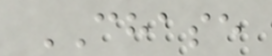CHASE
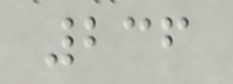236
